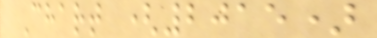Chart (2015)
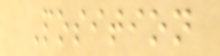Position
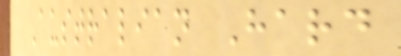Australian Hard
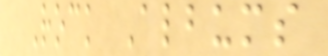Rock Albums
